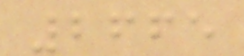2665
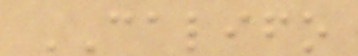CALIFO
